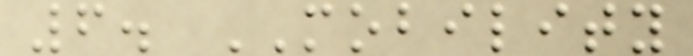6. MOBILITY
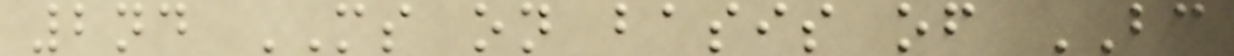2nd MS on basis of BC
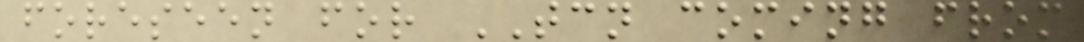foreseen for TCN coming from
